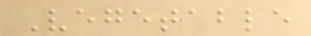Vegetable
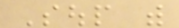Soup with
